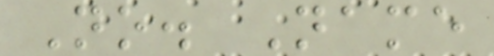No. Name
